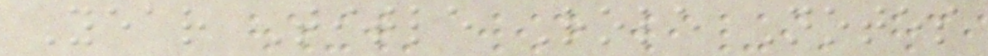Year Title Role Notes
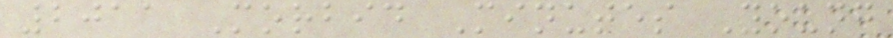2011 Morbid Minutes Young
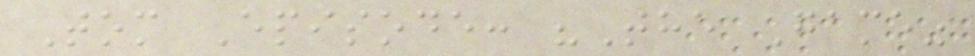Tom Episode: "The Game"
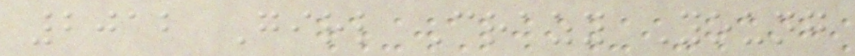2012 Girl Crazy Young
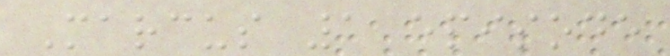Marcus 1 episode
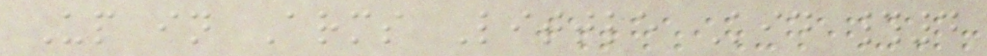Up in Arms Little Kid #4
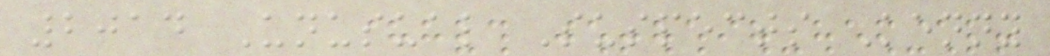2014 Unusual Suspects Kenny
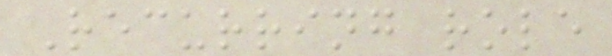Recurring role
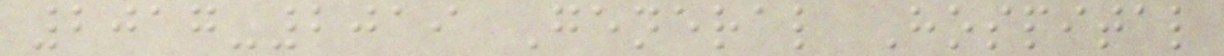2017-2019 General Hospital
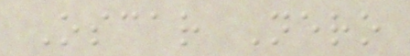Oscar Nero
